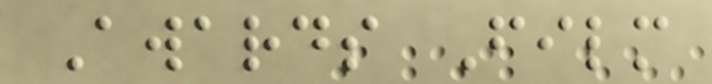Awards Film
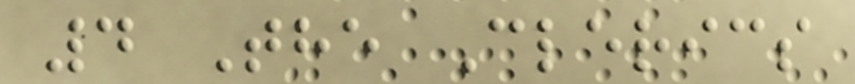4 The Clerics
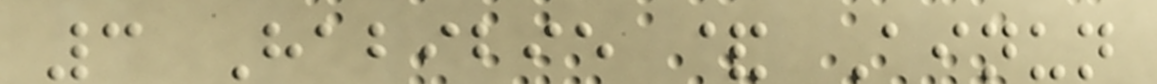3 Habibie & Ainun
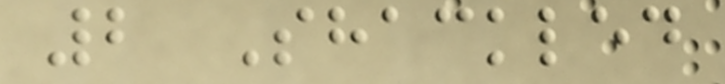2 Shackled
